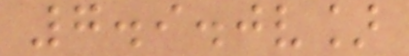7.9.0v]
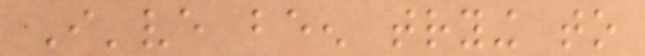I've been trying to
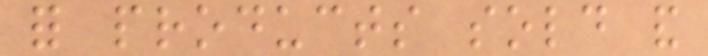for products sold and
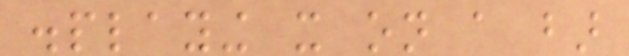displaying it on a bar
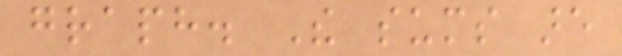graph. The sums are
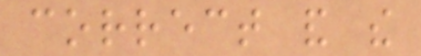correct and the
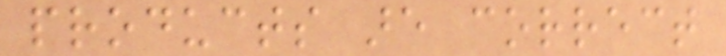products are correct
